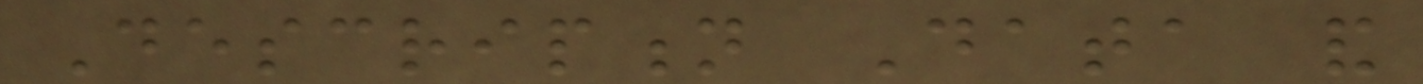Description Data and
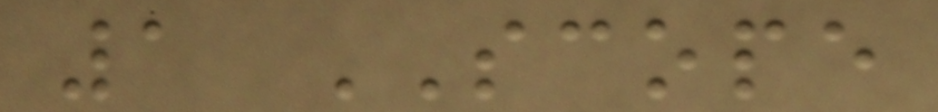1 SCOPE
